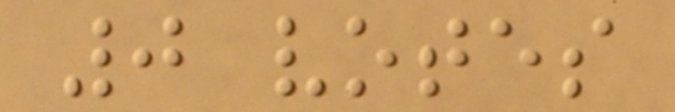0 votes
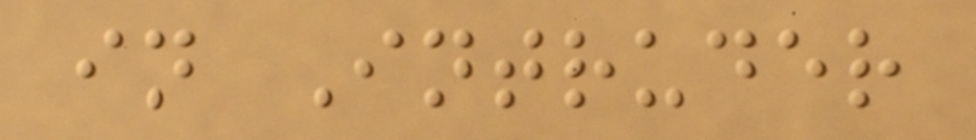in Intruder
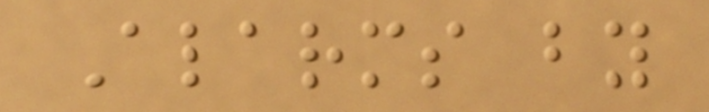Alarms by
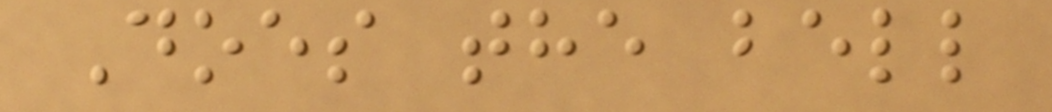Does the bell
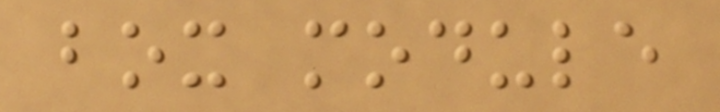box module
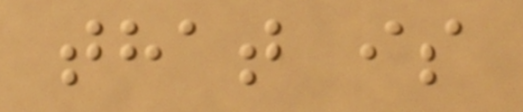that is
